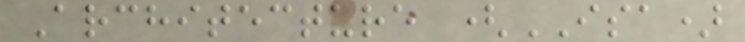Architecture (ISA)
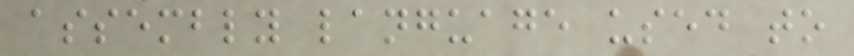assembly language used to
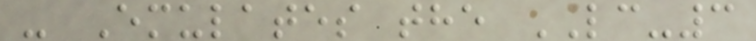- Emulates the LC-3
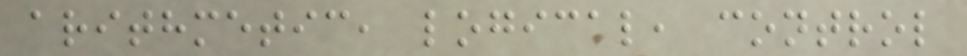arithmetic, logical, control
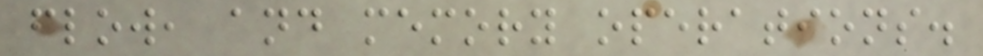flow, and memory operations.
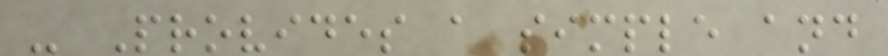- Provides a simple and
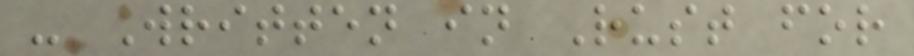- Written in Rust for
